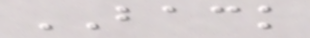BACK
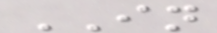IN
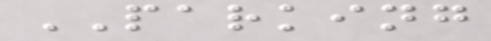PARKING
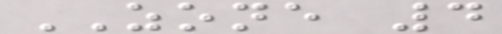ZONE 4
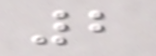2
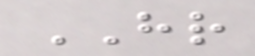HR
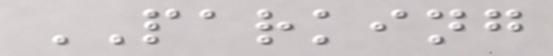PARKING
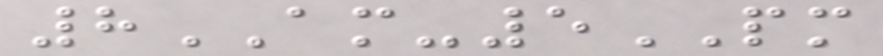8AM-5PM
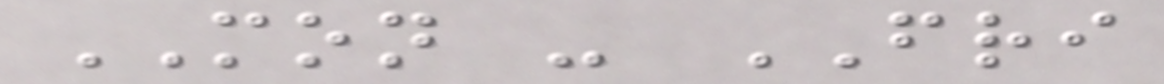MON - FRI
